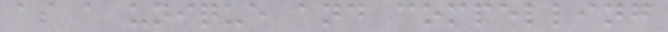as a unique and compelling
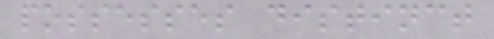possesses distinct
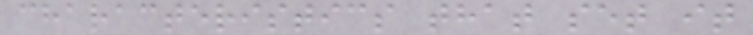characteristics that set it
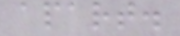apart.
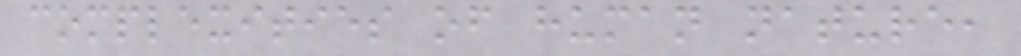complexities of human nature,
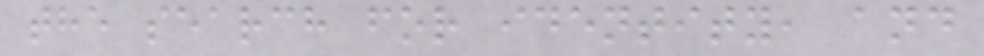the search for identity, and
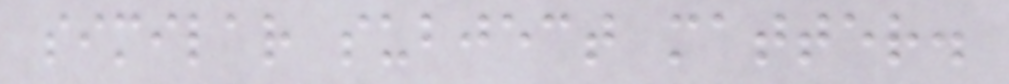similar subject matter.
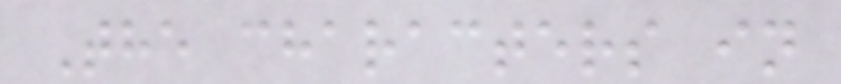The characters in
